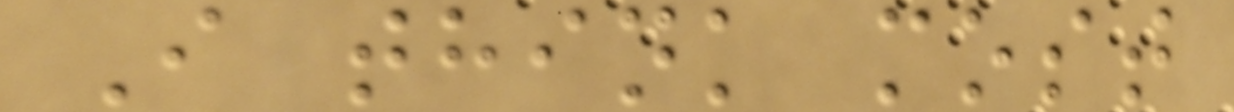I think most
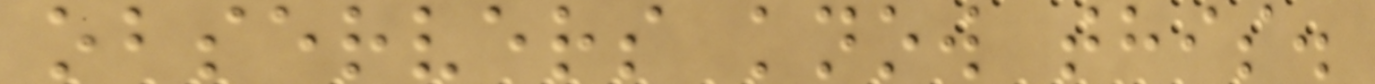observers know this.
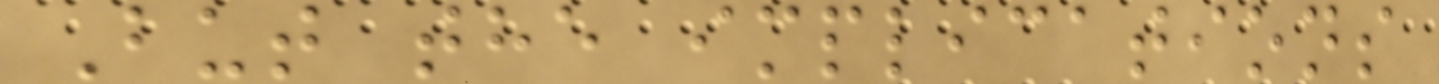But the implications
